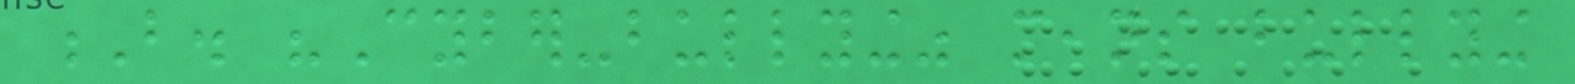B. "Cyber-bullying" means bullying
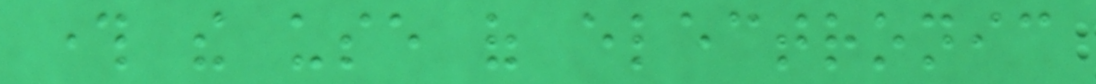through the use of electronic
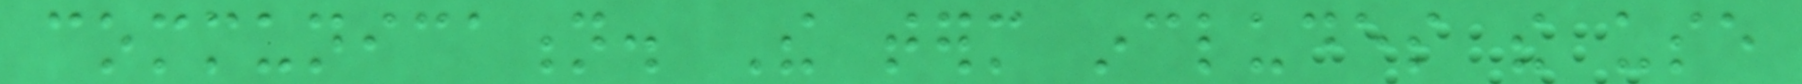communication. The term includes the use
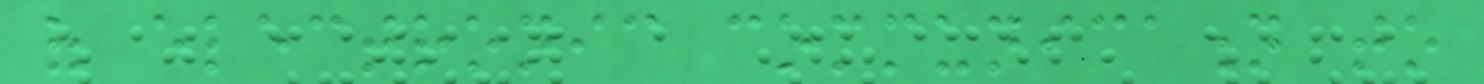of electronic communication to
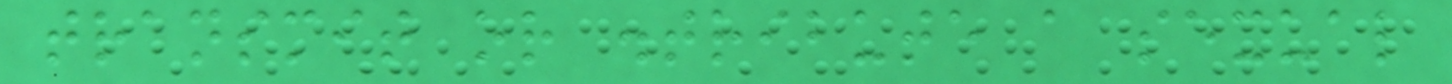transmit or distribute a sexual
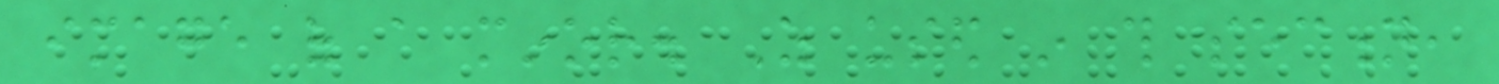image of a minor. As used in this section,
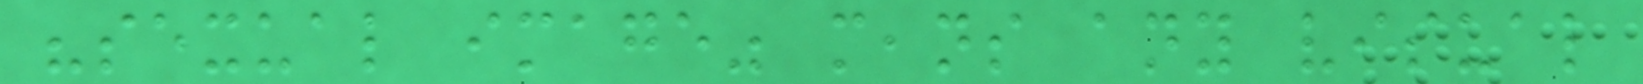"sexual image" means any visual
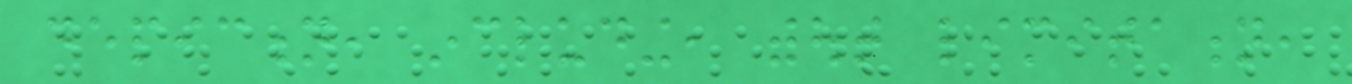depiction, including, without limitation,
